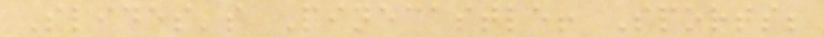Slides's Pinecastle! Sports;
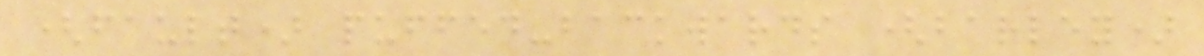(fault) puffed-backwards (barley)
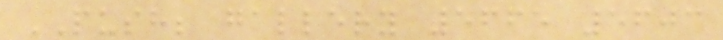PUSH; gallery 5665 5603
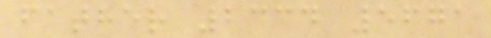father 2334 5671
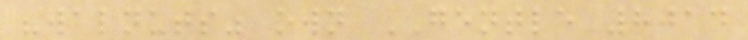"walnuts" own GENTLE 8014
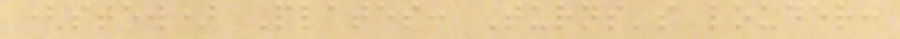(stew) Plates: Turns's louder:
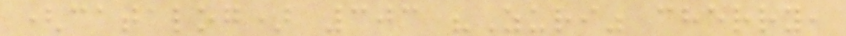(catalog) 303 "Zuri" cherry,
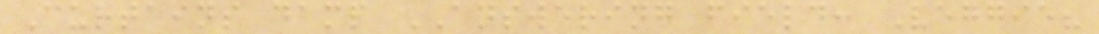Curtains damp ANSWERING field: Veggie?
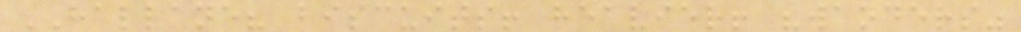HALLANE? biscuits! heavier! "wanders"
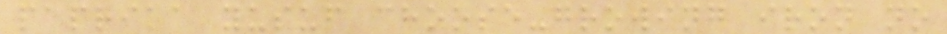paprika yusuf choose-growing iron no
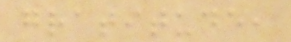gratitude,
